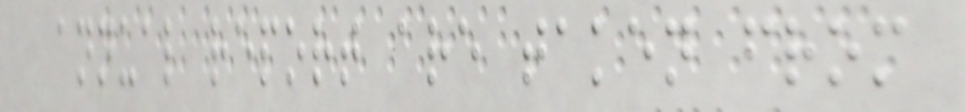annual report are taken from
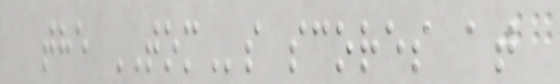the TOMs scores at
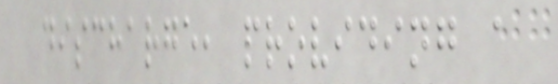discharge, providing a
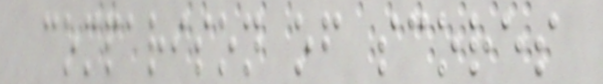comparison of scores
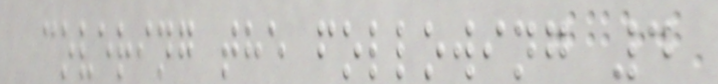covering the following 4
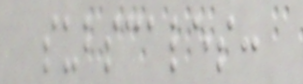subscales:
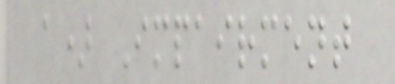a) Impairment
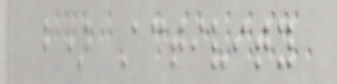b) Activity
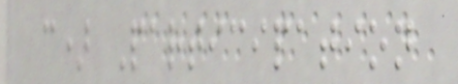c) Participation
